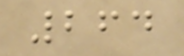264
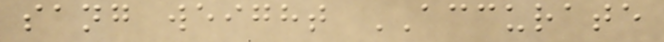sang weight ACCURATE
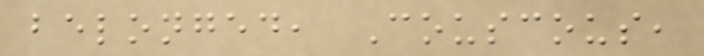belonged, Couscous,
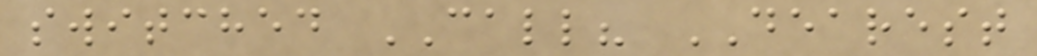switched CALL? DEAREST
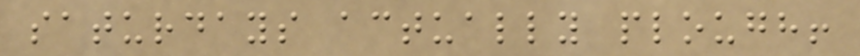saturdays actually plough!
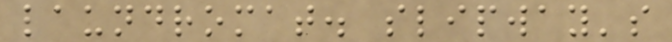laundromat. slipway's
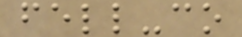fell-co
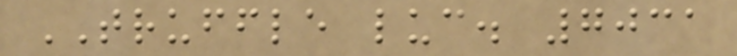TRUFFLE luc. 7031
